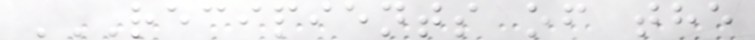RECIPIENTS OF THE
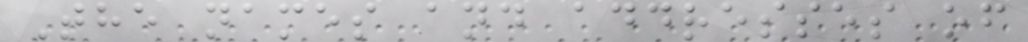The names and addresses of
